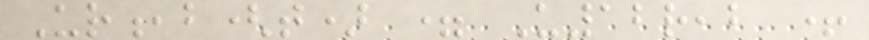Ur,b(t) = U12r,b +
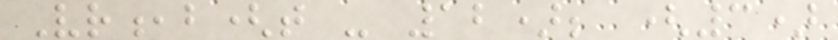Vr,b(t - 12); (3)
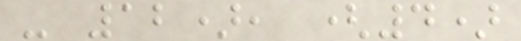- 12), (4)
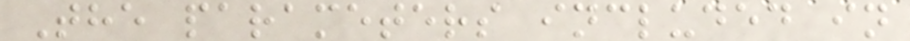The parameters included in
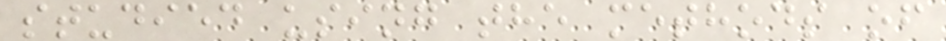studied using the methods of
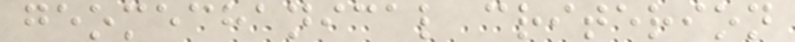geomechanical criterion
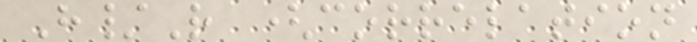H/R (correlation
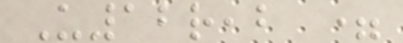U12r,b =
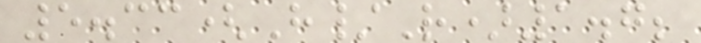5.33(H/R)1.7;
